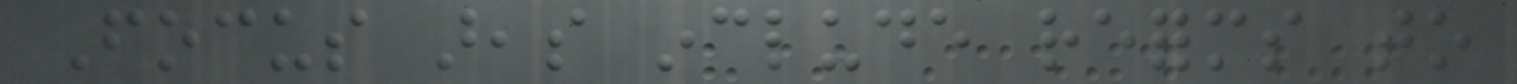Focus areas include reforms to
